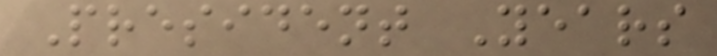President Years
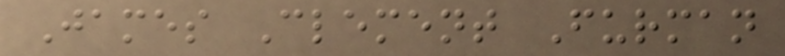James Clement Furman
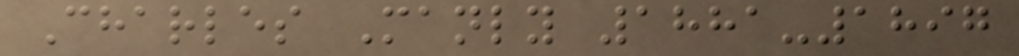Charles Manly 1881-1897
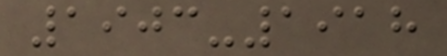1903-1918
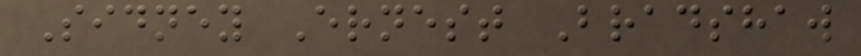Sidney Ernest Bradshaw
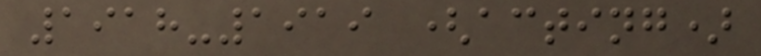1918-1919 (acting)
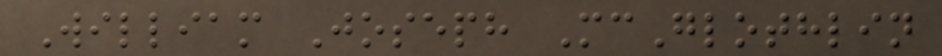William Joseph McGlothlin
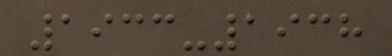1933-1938
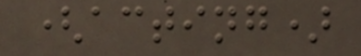(acting)
